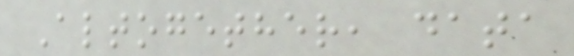Altogether, data
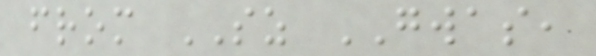from SZ GWAS,
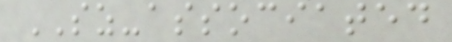SZ-associated
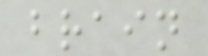brain
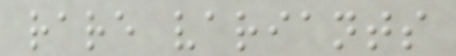rare variants
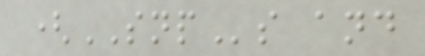(SNPs and
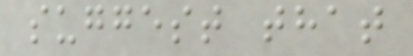suggest that
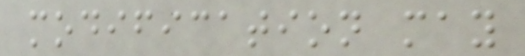modification may
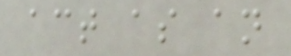act as an
